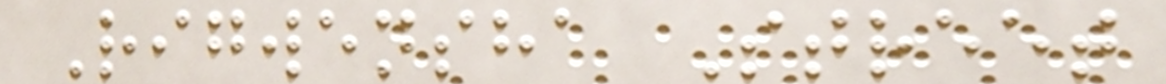Rigwensha Street
